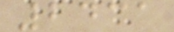2431
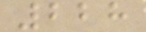228
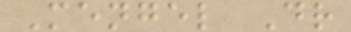Mengel Dr
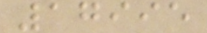17995
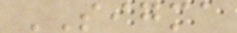SIGMA
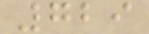729
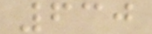630
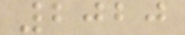2020
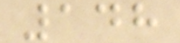148
